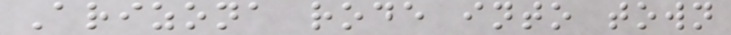Arizona rode into town
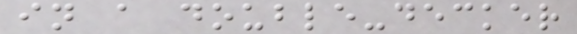in a double-decker
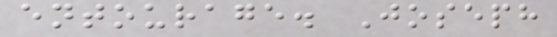entourage. Joseph
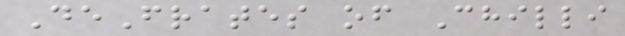DeFrates of Chilli
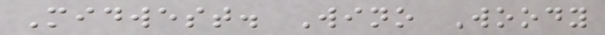Midwest. Wino Woody
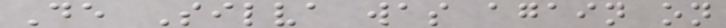De Silva was again on
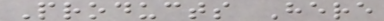Products Here
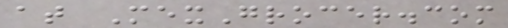at MexGrocer.com
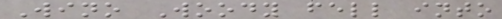Wino Woody fell into
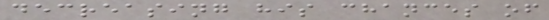decreasing his chances of
